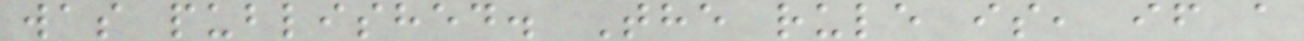was published. The rule is, if a
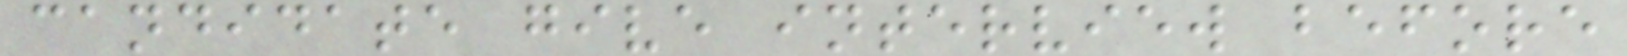candidate give interview before
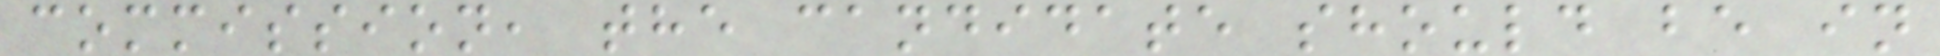commission, the candidate should be in
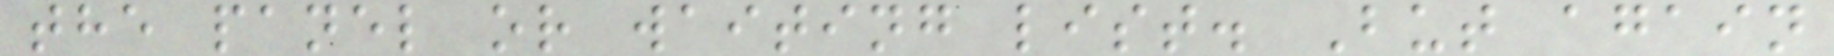the panel or waiting list. But again
